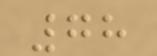78
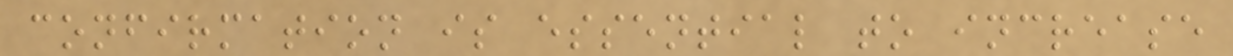confirmation is essential to increase
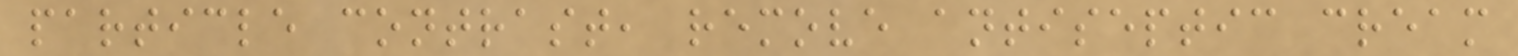particle contrast, remove antiseptic cream
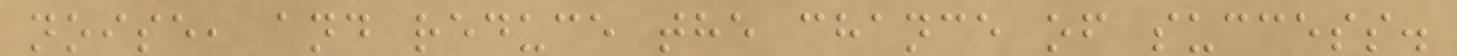noise, and reduce the chance of success.
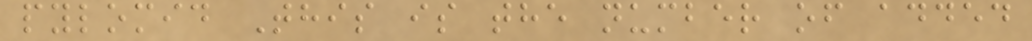pylomid This is the number of added
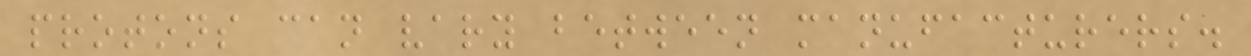protons can vary between manufacturers.
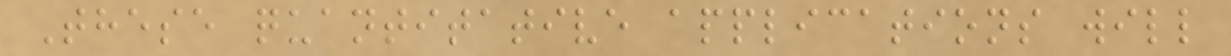These quantitative applications will
